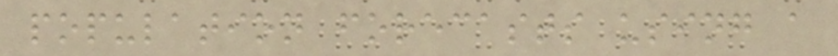population forecasts using a
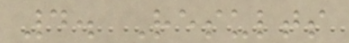4. Results
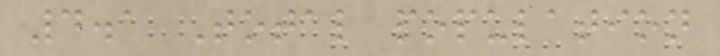4.1 Total population
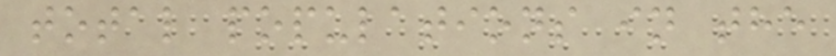total populations in the
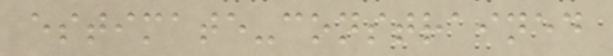estimate-constrained
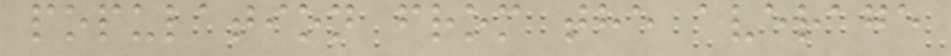population from the average
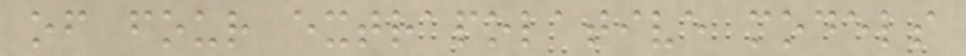of four extrapolative models
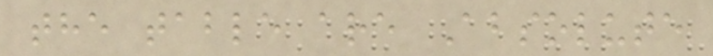the table are Absolute
